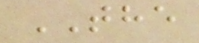THE
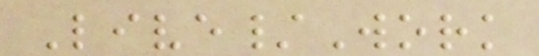Live/Work
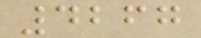4267
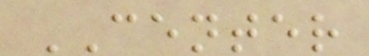CENTER
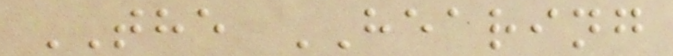THE HEARING
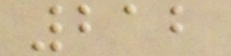212
